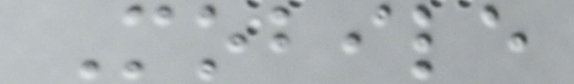Mobile
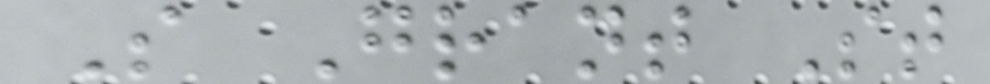S Grant St
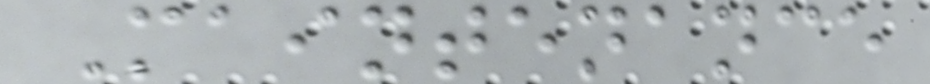Maintenance
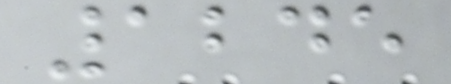1245
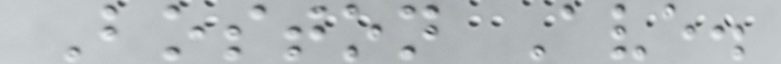Boston Ave.
